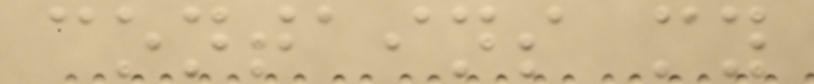contains my
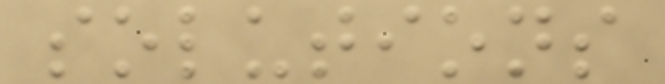solutions
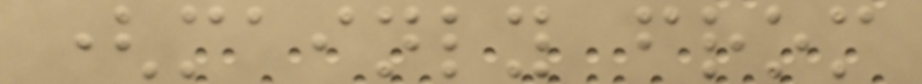(mainly from
